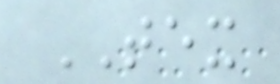TEX
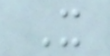X
